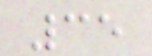35
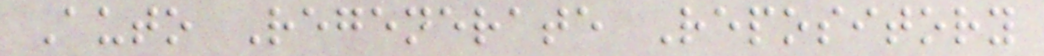Auto Regenerate Repository
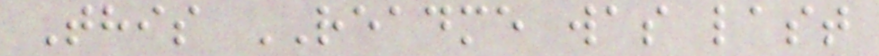This README was last
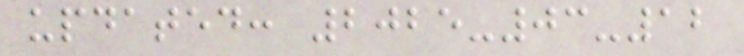updated: 2025-03-12
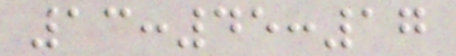13:45:17
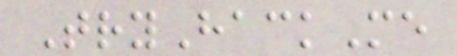TryHackMe
